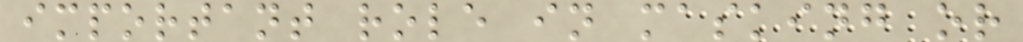important role in masking or
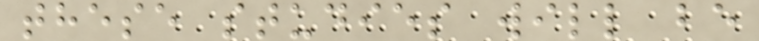these studies will be
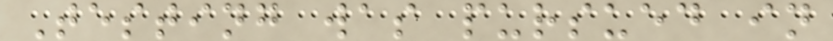Testing was pursued in
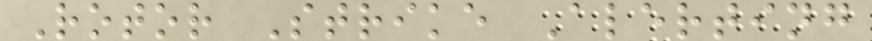Rotor Strike Alerting
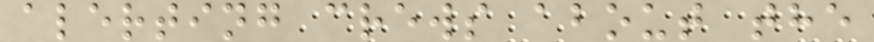alerting crews about the
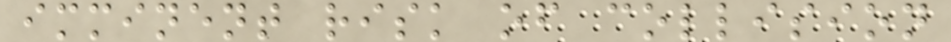imminent risk of collision
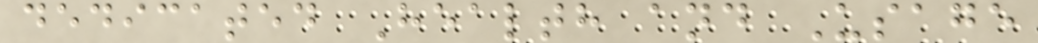dedicated Health and Usage
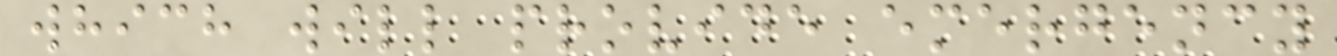which will provide emergency
